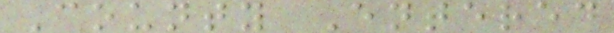County Entered
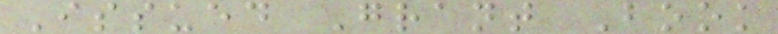Issued Grant Book
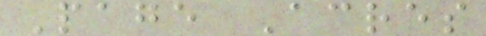Page Acres
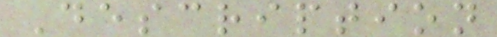Description
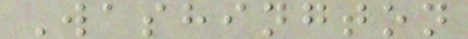Washington
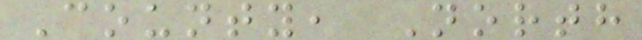County, North
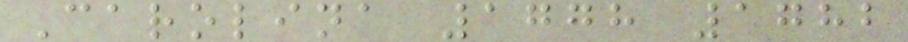Carolina 1778 1782
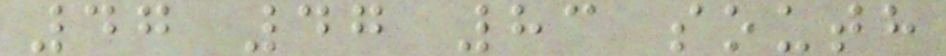47 47 83 south
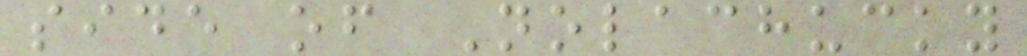side of Nolachucky
